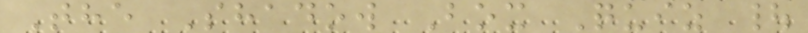The Shadow Box Quiz |
